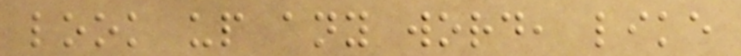look up any word, like
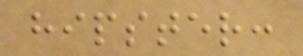hipster:
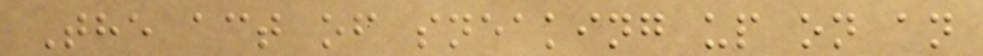The act of sneaking up on an
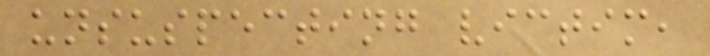unsuspecting victim,
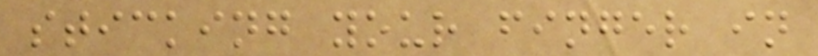sticking your finger in
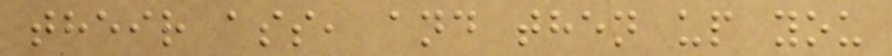their ass, and then up you
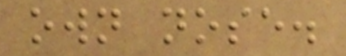own nose.
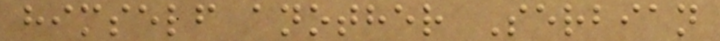himself another Serbian
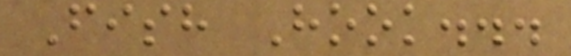Fish Hook...
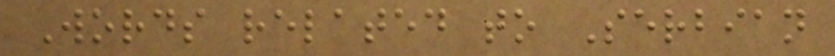Words related to Serbian
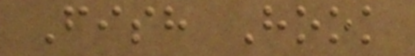Fish Hook
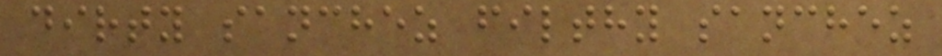dirty sanchez filthy sanchez
